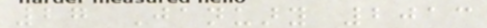27 January 2013
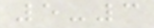5-3
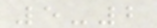5-2
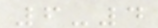6-4
